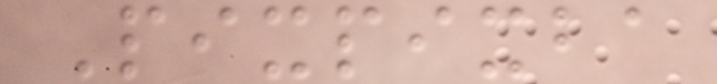Pixpixba
